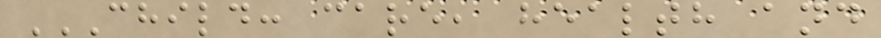CHILD: CARE, HEALTH AND
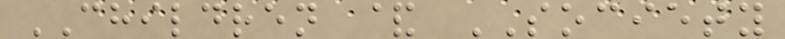CHILDREN & SOCIETY
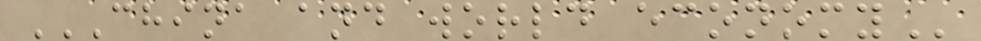CHINA AND WORLD ECONOMY
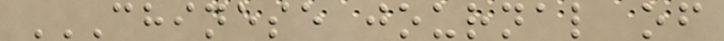CHINESE JOURNAL OF
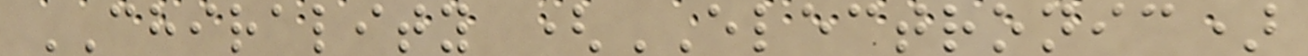CHIRALITY (ELECTRONIC)
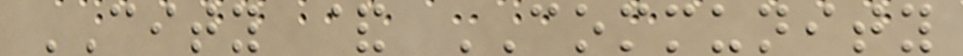CITY & COMMUNITY
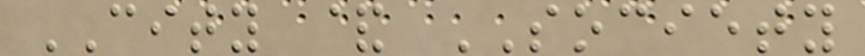CITY & SOCIETY
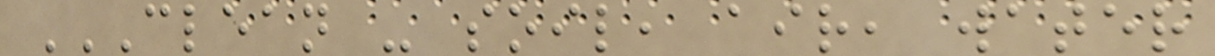CLEAN - SOIL, AIR, WATER
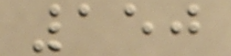150
